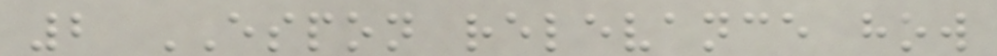2 ESPON relevance how
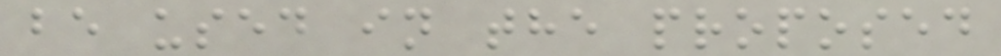be used in the proposed
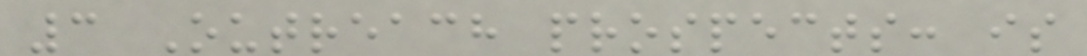3 Outreach prospects: is
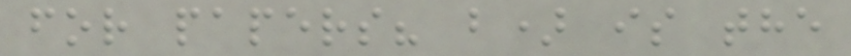for papers? b) is the
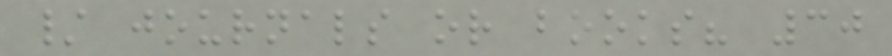/ journals or books? 30
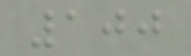100
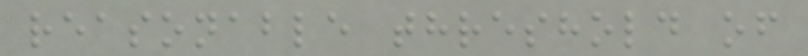reasonable threshold of
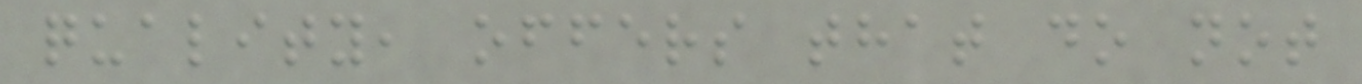quality, offers that do not
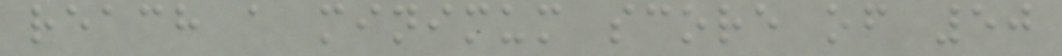reach a minimum score of 50
